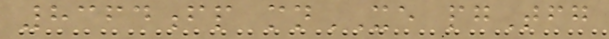8364fp mnXE pgTfg
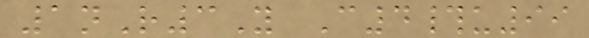1nR3Y C4#u99
